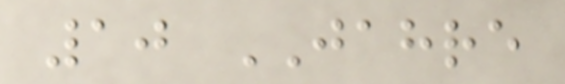10 JAHRE
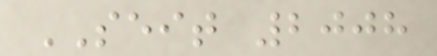SEIT 2008
